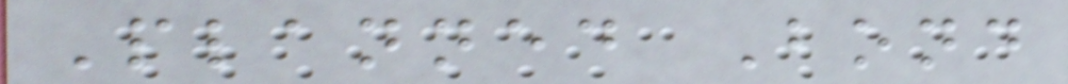Planned Bond
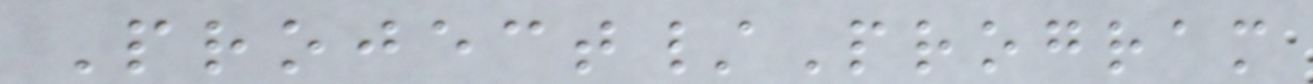Project/Program
